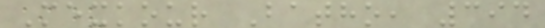Mexkour Batho, 394
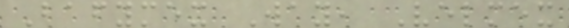Bafymex Way, Velmex
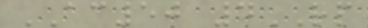AC50 4RP
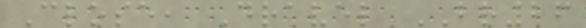Close, Dravel BR26
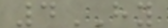4HY
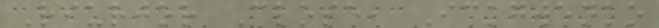Riurjor Close, Ickgwenko
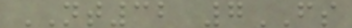NT32 7FS
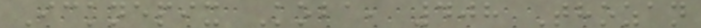Icknepix Koba, 408 Thozan
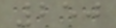250
